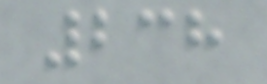238
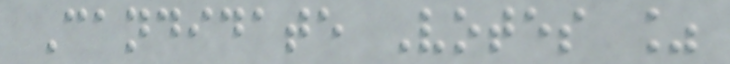Candidate Votes %
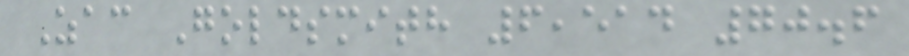Zac Goldsmith 6,514 70.6
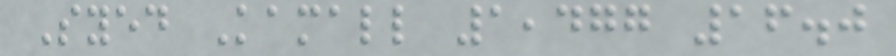Syed Kamall 1,477 16.0
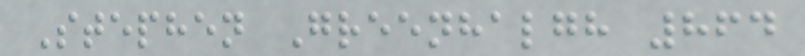Stephen Greenhalgh 864
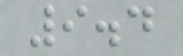9.4
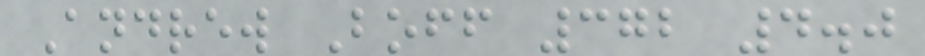Andrew Boff 372 4.0
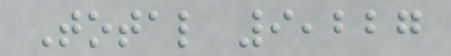Total 9,227
